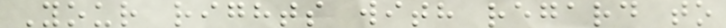Your rights with regard to
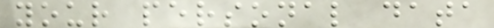your personal data
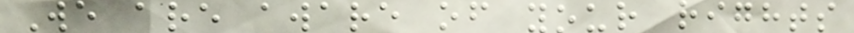We are aware of your rights
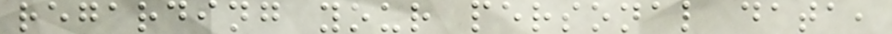regarding your personal data,
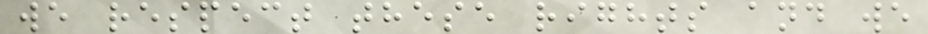we respect these rights and we
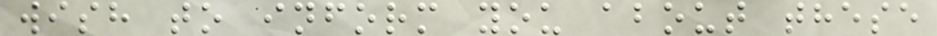wish to inform you about these
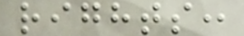rights:
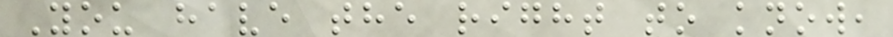You have the right to know,
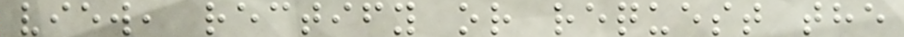view, rectify or request the
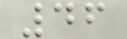46
